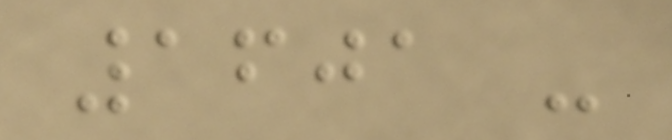1601 -
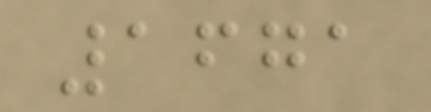1671
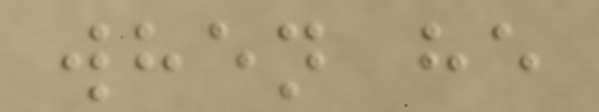when he
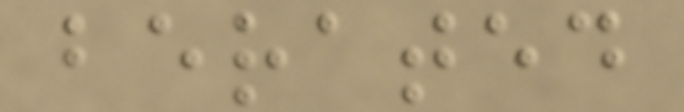berated
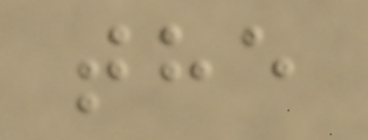the
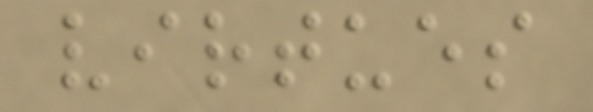virtues
